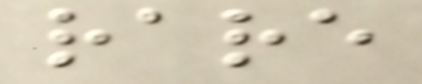rare
